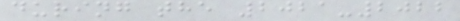during the 2021-2022
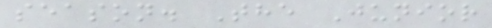season. The Junior
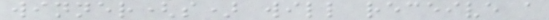winner(s) will receive a
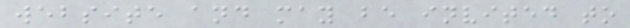website and may be invited to
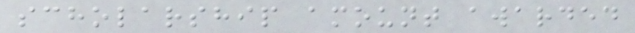scholarship amount awarded
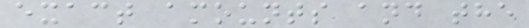exact amounts and the
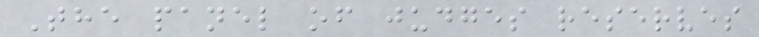The panel of judges reserves
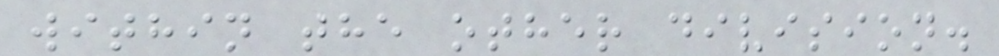within the other division.
